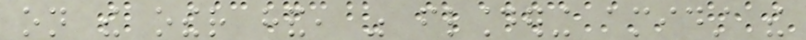on the other hand, was floundering amidst the
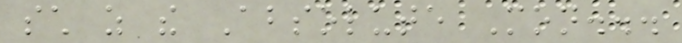such as the Absolute Mon...
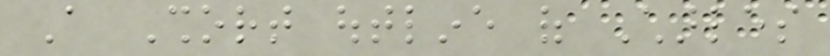A Short outline of Charles
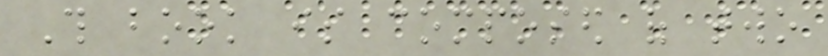This book is composed of two
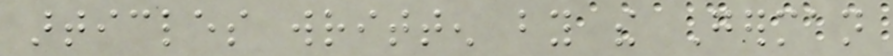articles written by the German
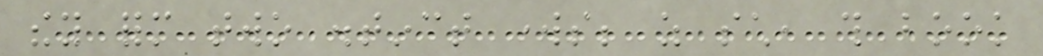they form two distinct works; as such, this book
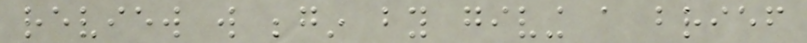review will begin by giving a brief
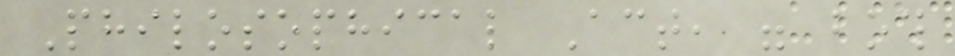Philosophical Act, were both
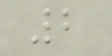2
